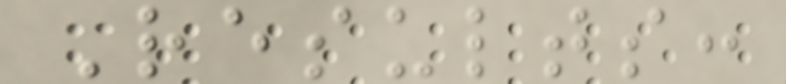Results:
